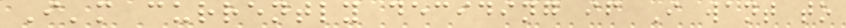I'm currently deciding if I want to
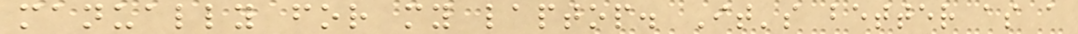manually for my laptop. It's better as a
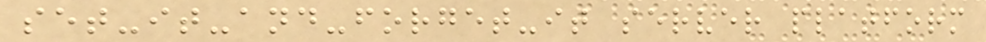set-it-and-forget-it server platform
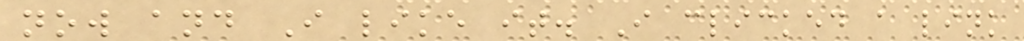now and I like it. I clicked a link
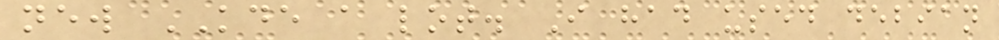new KDE a lot. I had used debian
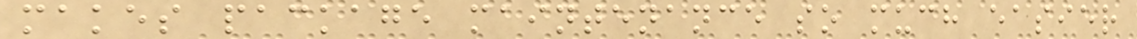makes package maintenance so much easier
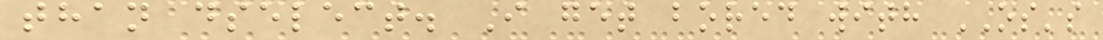than dselect. I get bored with OS's
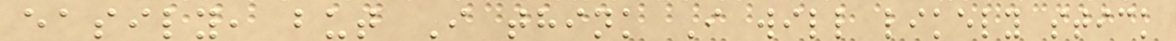easily, but I think I will likely stick
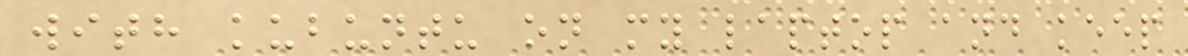with kubuntu on my laptop and keep
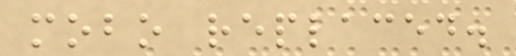mobo replaced.
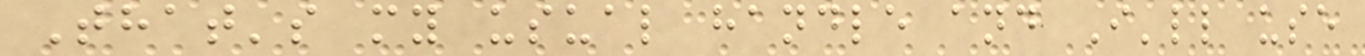That's my usual handle and I'll use
